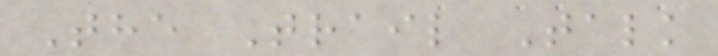The Trail Talk
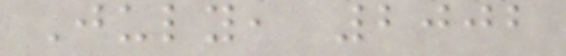July, 2002
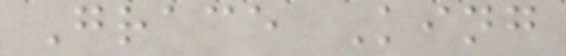Grace King
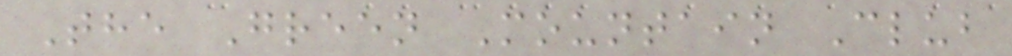The Green Mountain Club
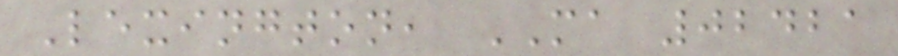Lexington, MA 02421
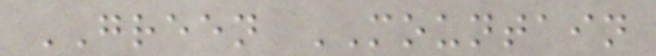GREEN MOUNTAIN
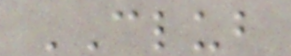CLUB
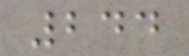244
